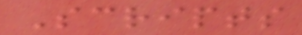Scripts
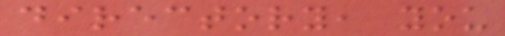directory, you
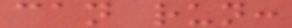can run:
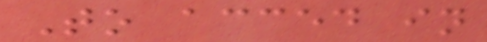To acced in
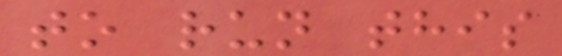to run this
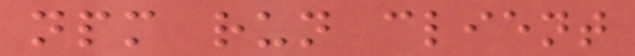npm run client
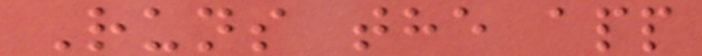Runs the app
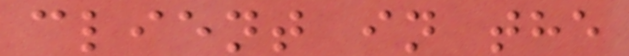client in the
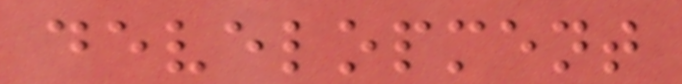development
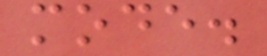mode.
